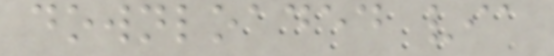downloaded via
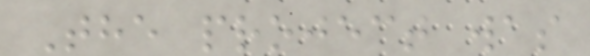The project was
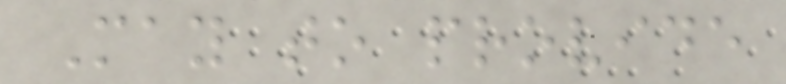May to provide
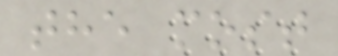the most
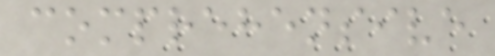comprehensive
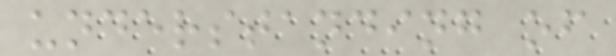understanding of
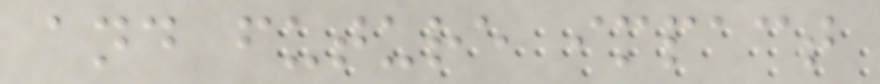and future impact
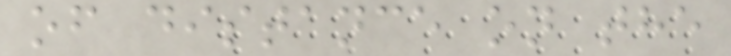of distance on the
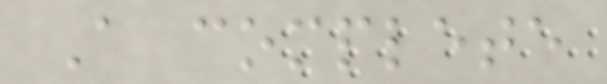A complete
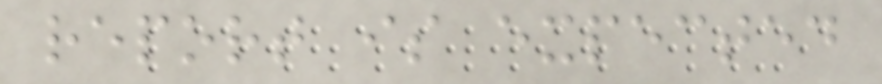report is expected
